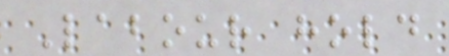Labour hold
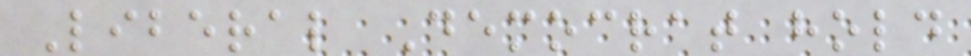Liberal Democrat hold
